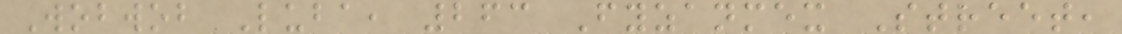Wobwob Luba, 263 Fyzanmex Street,
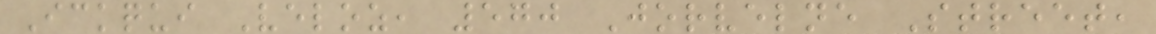Ickqui Veloz, 570 Jorvelne Street,
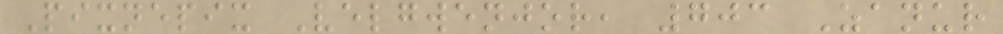Pixnepix Velgwenjor, 703 Zanur
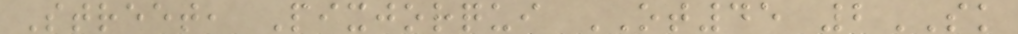Street, Pixjorqui OT45 2SK
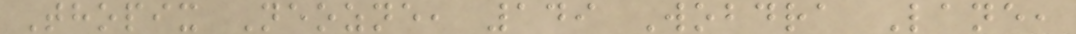Thopix Neozne, 149 Wobdra Lane,
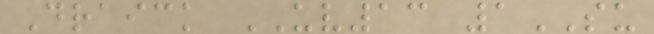Draick UV13 1SU
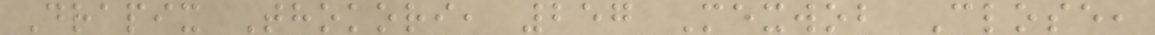Drapix Thokori, 257 Mexwob Close,
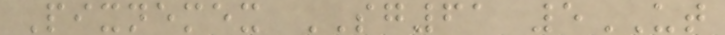Pixnemex SG61 5UT
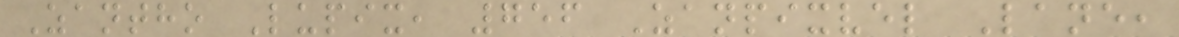Zantho Lupix, 756 Zanpixvel Lane,
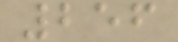256
